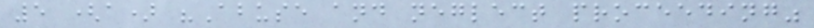5 (a) "Abuse and neglect proceeding"
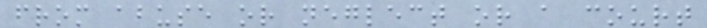from abuse or neglect or a court
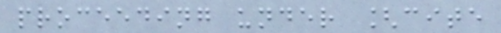proceeding under [cite
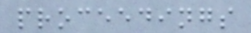proceedings
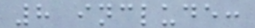8 include:
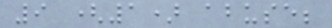9 (1) abuse;
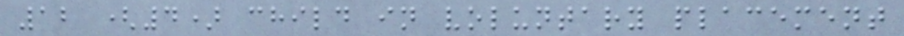12 (4) child in voluntary placement
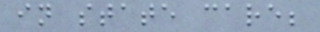in state care;
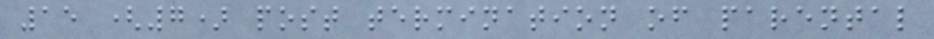15 (7) post termination of parental
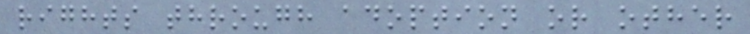rights through adoption or other
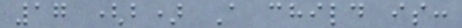17 (b) A child is:
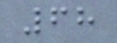68
